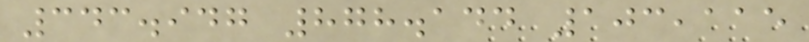343.947 878.144 103,115
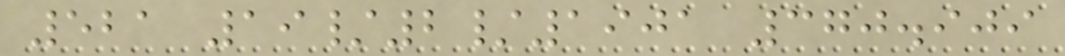521 19/2/1901 370.909
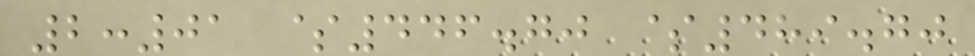2:01 $446.70 $489.70
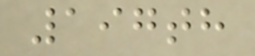197th
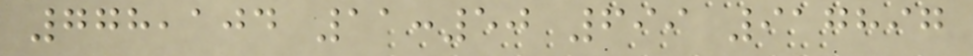778,104 11:50 699 917897
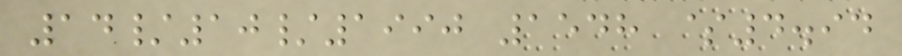14/10/1990 1548 $4.94
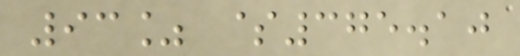93% $375.10
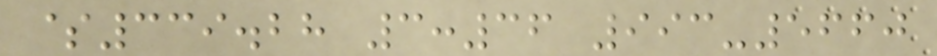$339.28 3:36 993-5660
